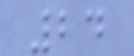24
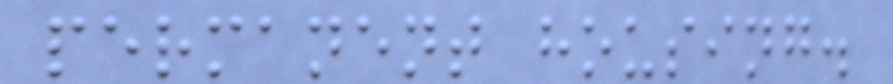permanent housing.
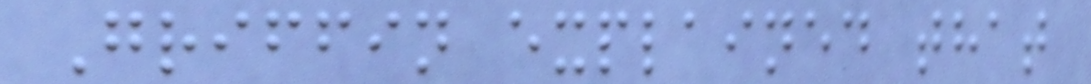Griffin explained that
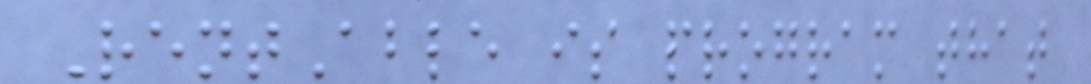RentAble is program that
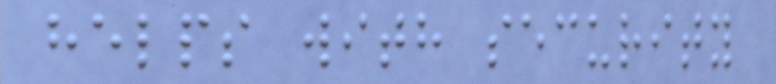helps with security
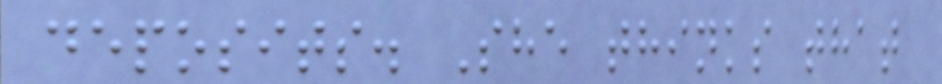deposits. She thinks that
